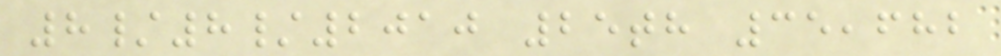8/8/2010 25th 35,682
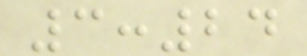3:24
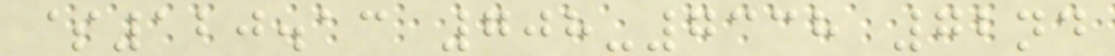$120.13 708-7338 72nd
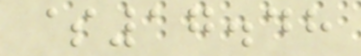$17.48
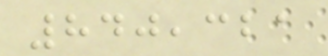840,321
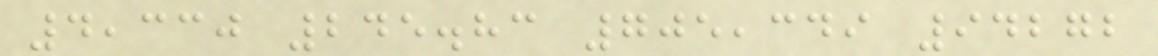4,330 245.83 705,349 94272
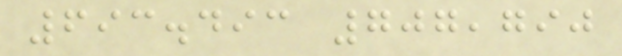693.493 707,790
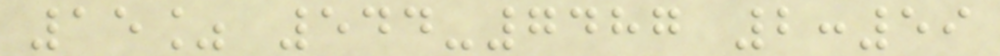15% 544-7487 2:59
